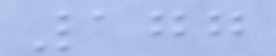177
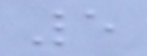5
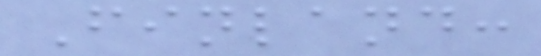Finland:
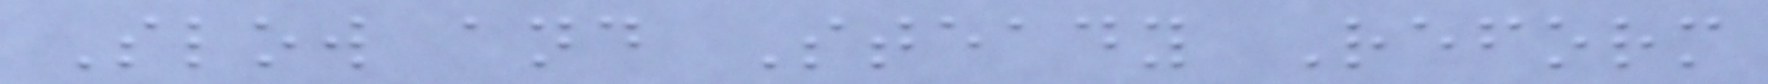Slow and Steady Reform
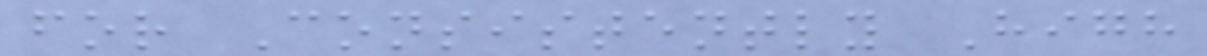for Consistently High
